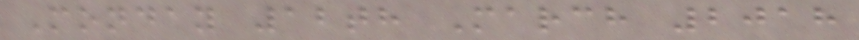Monday 12th March 2018
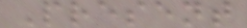Present
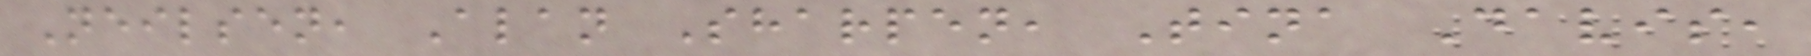Neilsen, Alan Sharpen, Tina Davis,
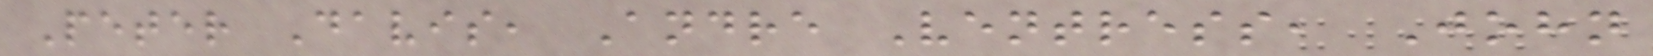Peter Davis, Andre Ventress, John
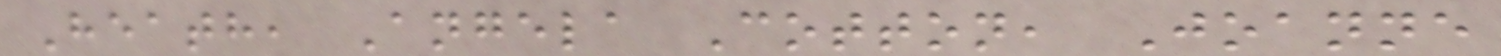Heath, Angela Cotton, Joanne
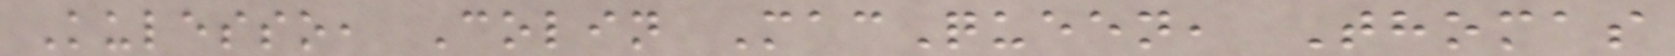Kulesso, Colin MacQueen, Thomas
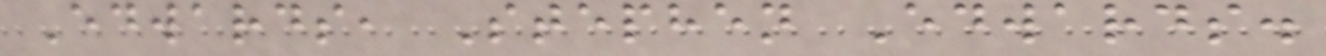Edwards, Stephen Edwards.
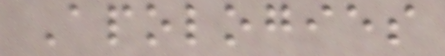Apologies
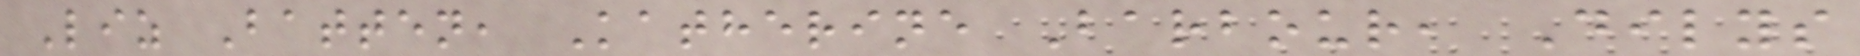Liz Batten, Katherine Barbour, Dilys
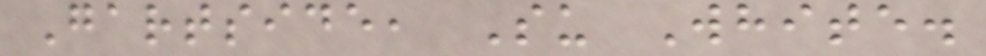Gartside, Su White.
